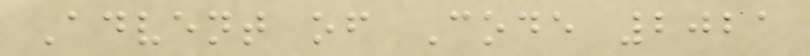Advent of Code 2021
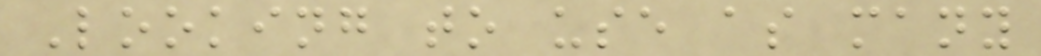Looking to use as many
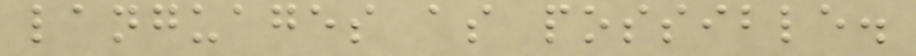languages as possible.
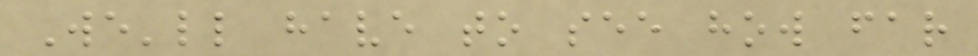We'll have to see how far
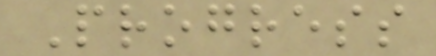Progress
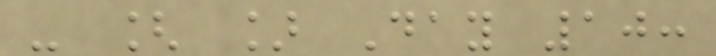- [ ] Day 10:
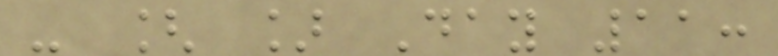- [ ] Day 11:
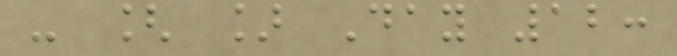- [ ] Day 12:
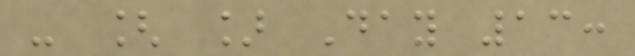- [ ] Day 13:
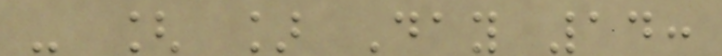- [ ] Day 14:
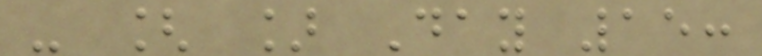- [ ] Day 15:
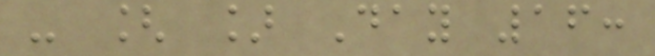- [ ] Day 16:
